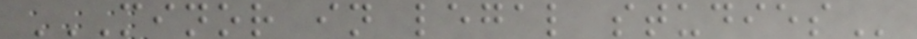MINOR IN LEGAL STUDIES
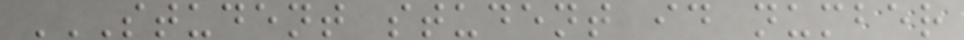STUDENT STUDENT ID NUMBER
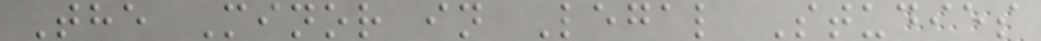The Minor in Legal Studies
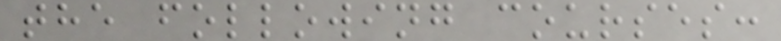the following courses:
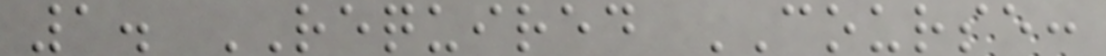1. REQUIRED COURSE:
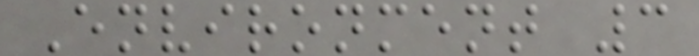Environment 3
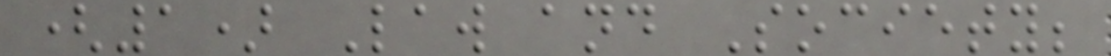(1) Law and Society;
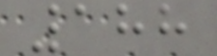188
